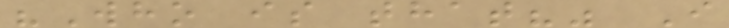"Who is that?" I
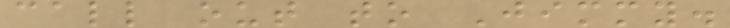call out to Jimmy.
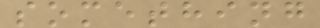something
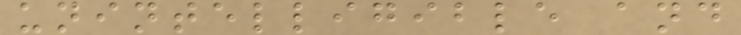unintelligible and
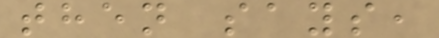then says,
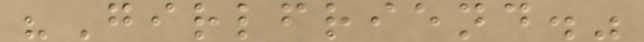"Girlfriend."
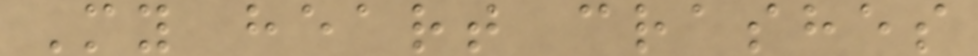My heart crashes
